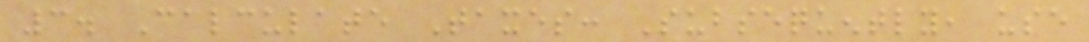3. Calculate Taxes: Subsequently, use
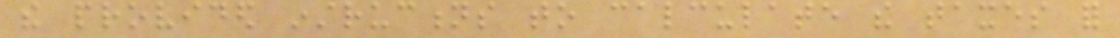the provided instructions to calculate the taxes for
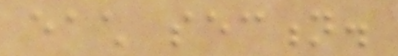each section.
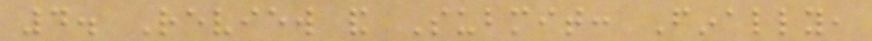4. Review and Submit: Finally,
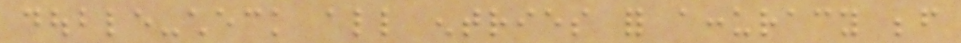double-check all entries for accuracy before
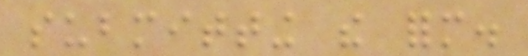submitting the form.
